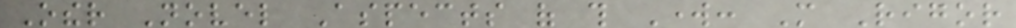Other Novel Aspects of this Work: More Rigor
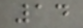14
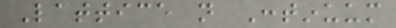Lattice not Continuum
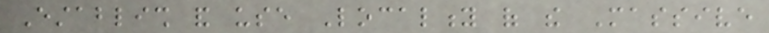Establish and use Locality of the Massive
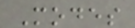Modes
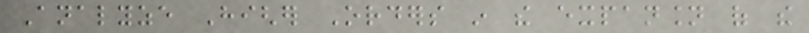Analyze Higher Orders in the expansion of the
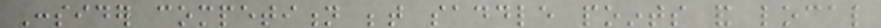Consider competition between saddle points and local
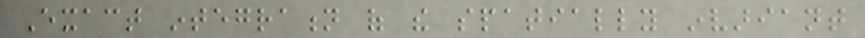Exact integration of the spatially invariant
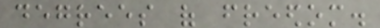degrees of freedom.
